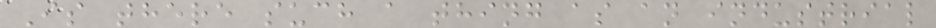Is there such a thing as an industrial
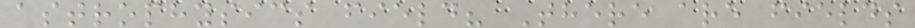astrophysics field? There are fields
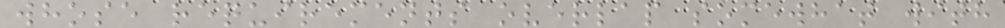whose requirements overlap somewhat with
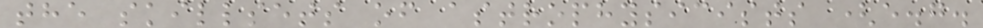the skillsets of astrophysicists (e.g.
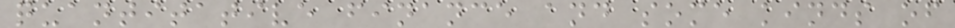quantitative finance and some kinds of
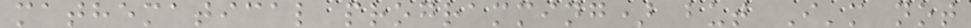mathematical programming) but I'm not
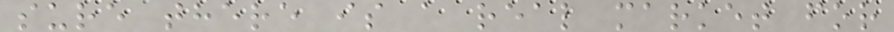sure there is a real market for
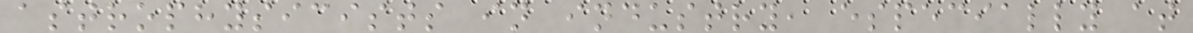astrophysicists in industry, especially at
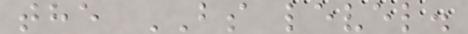the BS level.
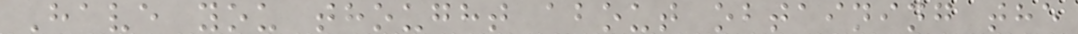Have you thought about obtaining the
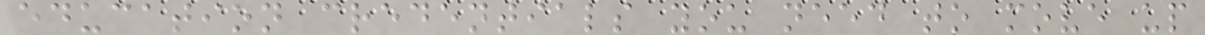education credentials you need to move up
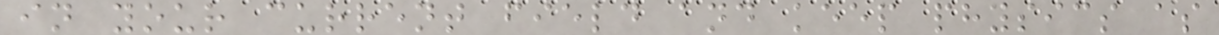in your current field and keep physics as
